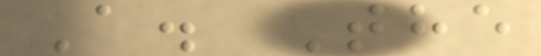A. The
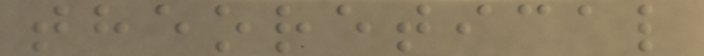theoretical
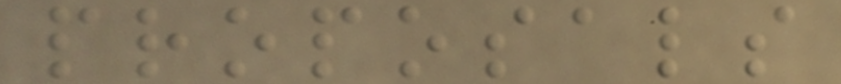proposals
